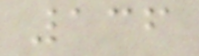136
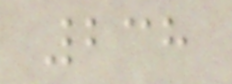238
